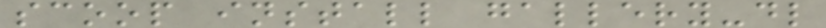scoop install gallery-dl
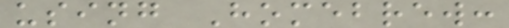using Homebrew:
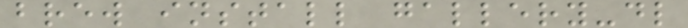brew install gallery-dl
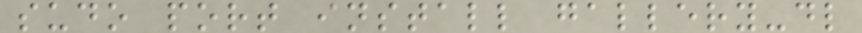sudo port install gallery-dl
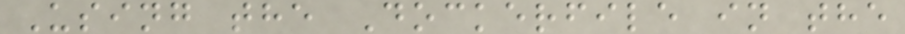Using the Dockerfile in the
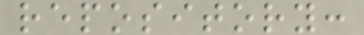repository:
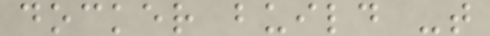docker build -t
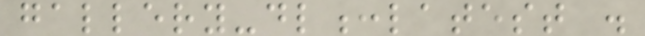gallery-dl:latest .
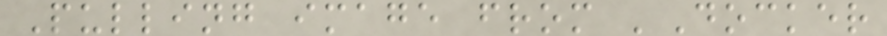Pulling image from 'Docker
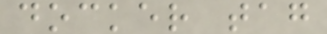docker tag
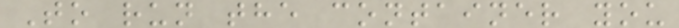To run the container you
